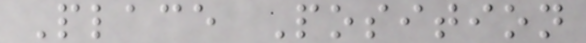Place Position
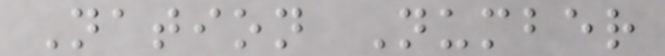Nation Number
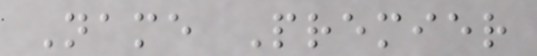Name Premier
